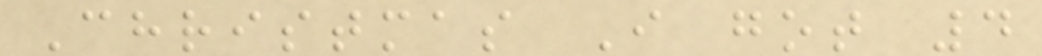Christmas I got 4
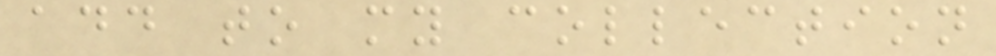add to my collection
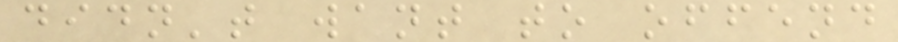didn't want to offend
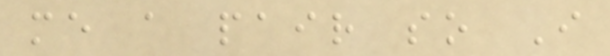me a pair so I
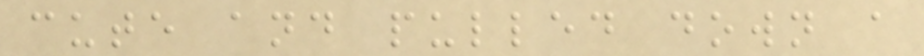cute and pulled down a
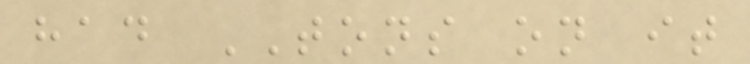had TONS on it
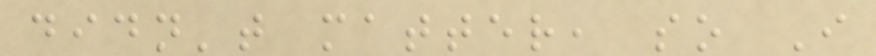didn't matter, so I
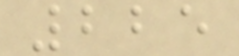225
